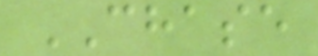CHASE
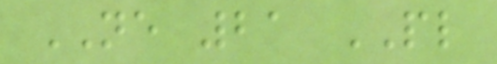NE 21 PL
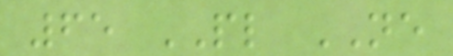65 PL NE
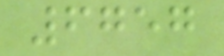6757
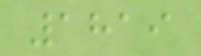1819
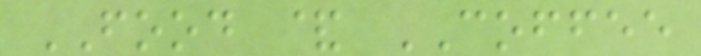FOOD & COFFEE
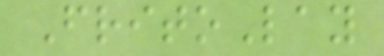FritoLay
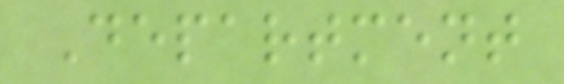Department
